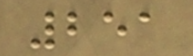251
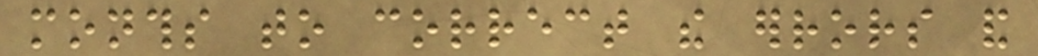months to correct the errors and
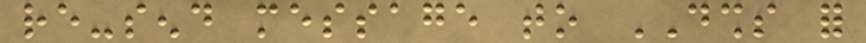re-send message to DSHS for
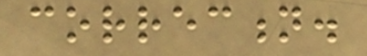correction.
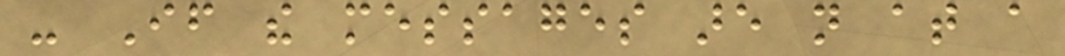- If the messages are not at a
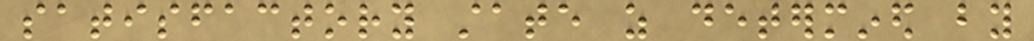satisfactory state as determined by
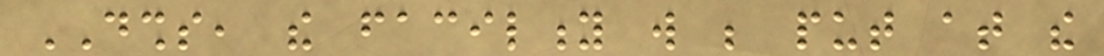DSHS, the facility will be put at the
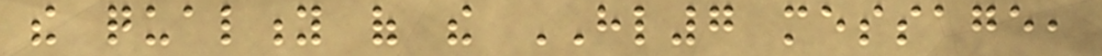the quality of the HL7 message,
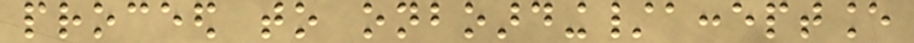proceed to onboarding/acceptance
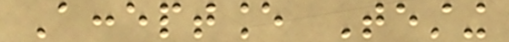Acceptance Testing
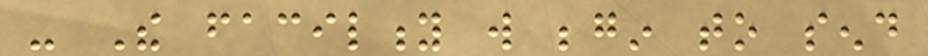- The facility will begin to send
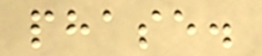phase.
